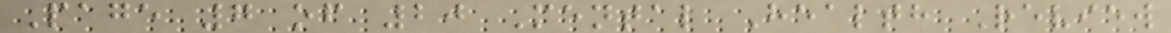Page 7 of 20 Mental Health Review
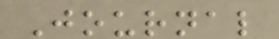Journal
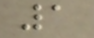1
